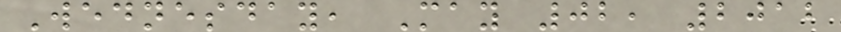Wednesday, May 02, 2012
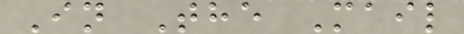In The Mail
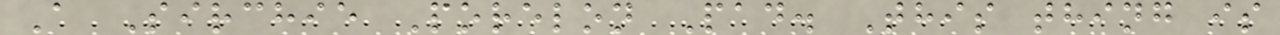A Sirchie Porelon Pad. This thing is
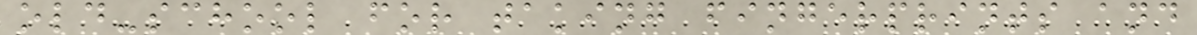old-school for taking fingerprints and
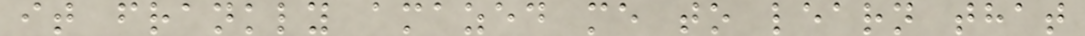it frankly amazed me to learn that
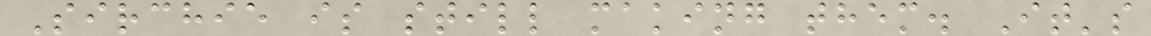Sirchie is still making them. It's
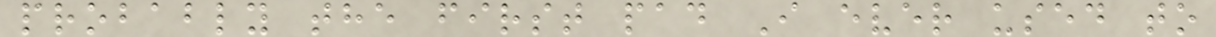probably the first pad I ever used to
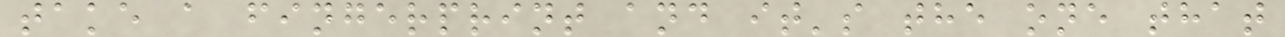take a fingerprint and it's the one that
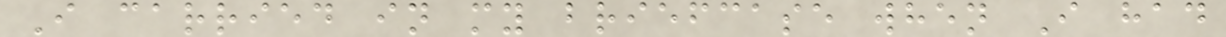I carried in my briefcase when I had
